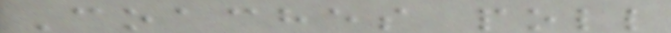Coaches poll
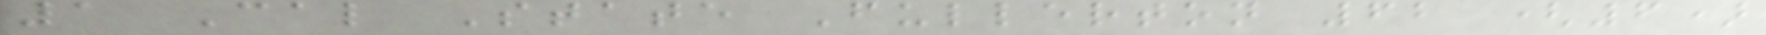1 Cal State Fullerton 62 (6)
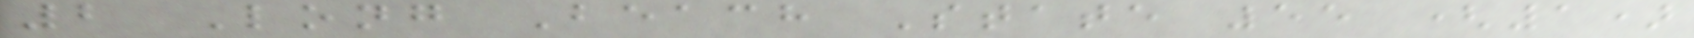2 Long Beach State 55 (1)
